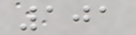101
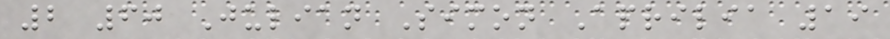2 60 Julian Simon Aprilia 19
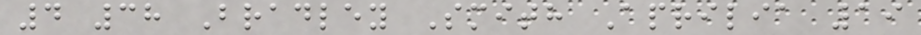4 38 Bradley Smith Aprilia 19
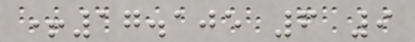+17.105 6 9
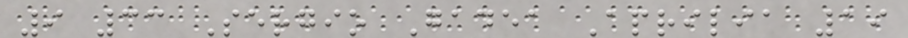9 33 Sergio Gadea Aprilia 19
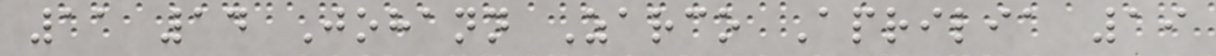11 14 Johann Zarco Aprilia 19
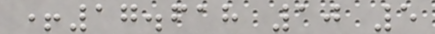+17.618 10 5
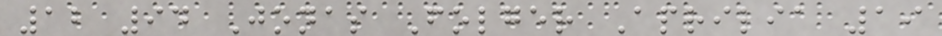12 94 Jonas Folger Aprilia 19
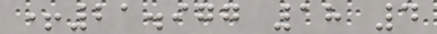+21.977 18 4
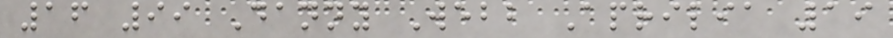16 99 Danny Webb Aprilia 19
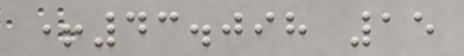+43.098 15
